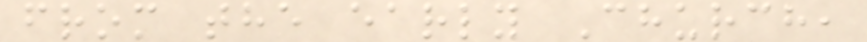from the early Church,
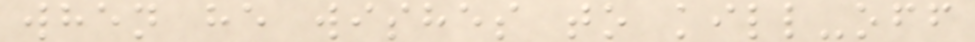when he wishes to kill-off
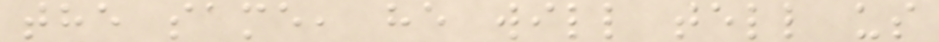the same, he will tell us
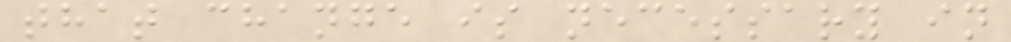that change is necessary in
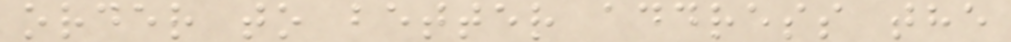order to better address the
